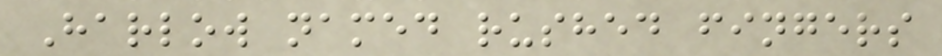Harlow named rushed fingers
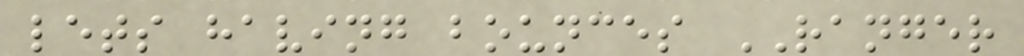lets having bounces RANGER
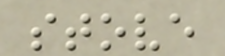stove
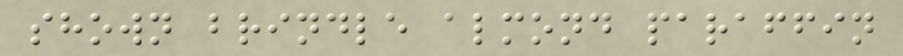shown brindle almond paraffin
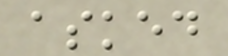asked
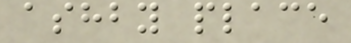ashby place
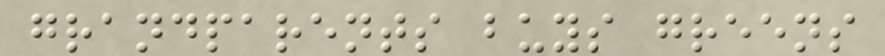grandparents buys greens
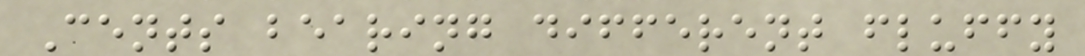Cents bearing different fluffy
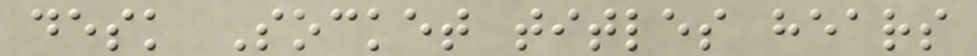desk Socket titles hears
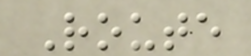Route
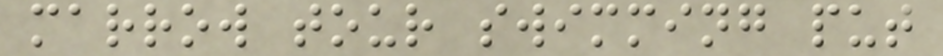marrow tour swimming put
